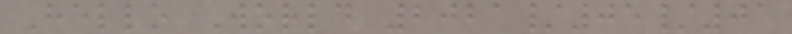Hello World 2021/05/01
